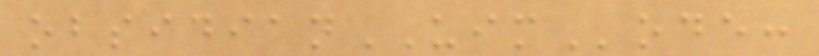obsidianUIMode:
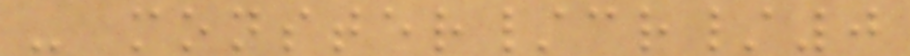- monster/cr/0
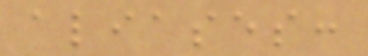aliases:
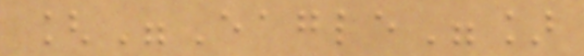["Eagle"]
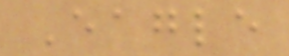Eagle
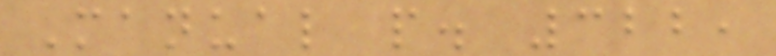Manual p. 322,
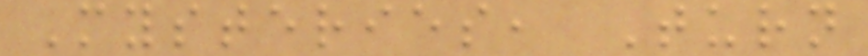Mysteries, Turn
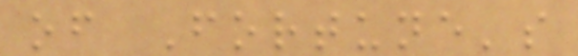of Fortune's
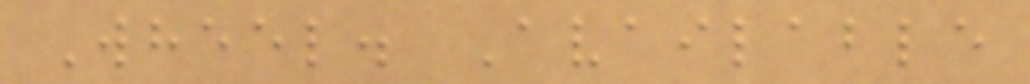Wheel. Available
